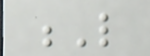L
